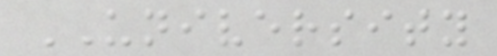UNIVERSITY
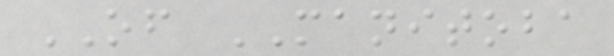OF MANITOBA
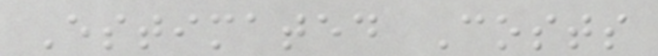Estimated Costs
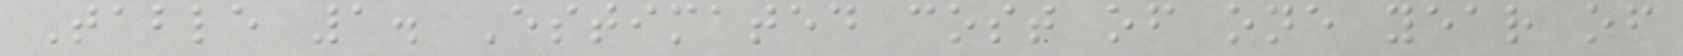Table 1. Estimated cost of one year of
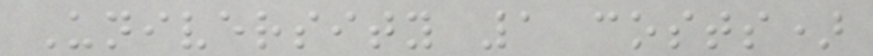University 1 costs)
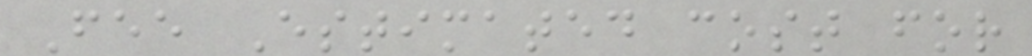Fee Estimated cost for
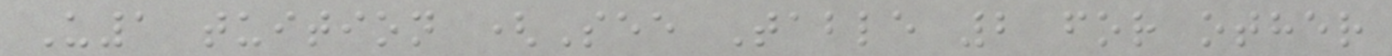U1 tuition (See Table 2 for other
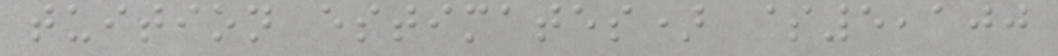tuition estimates) $5,100
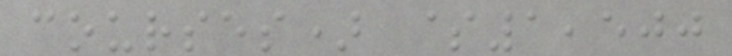courses) $1,500
